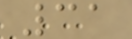31
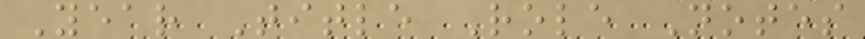Year Title Role Notes
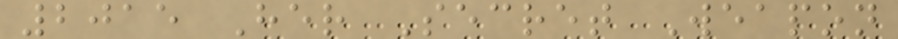2015 Her Secret Weapon
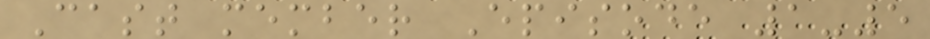Cast member Episode 1-5
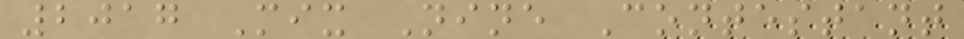2017 Mix Nine Contestant
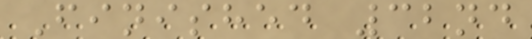Finished 32nd
